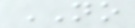NO
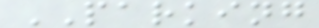PARKING
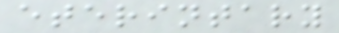eterintary
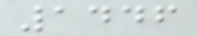1446
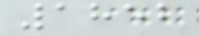1852
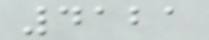4121
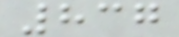837
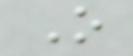O
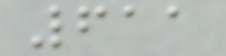611
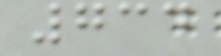734
